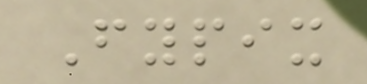Fypix
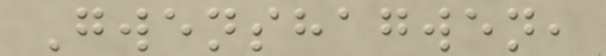Gwenshagwen,
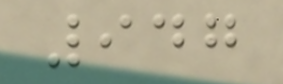947
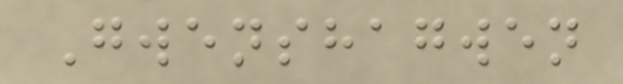Gwenshagwen
